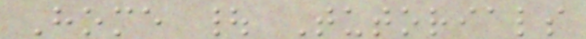Home | Tutorials
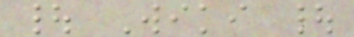| Wiki |
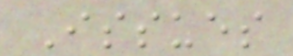Issues
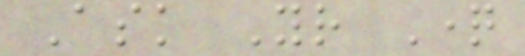Ask Your Question
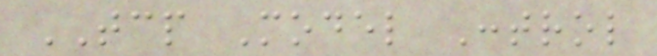TCP Model Control
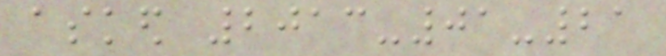asked 2013-01-21
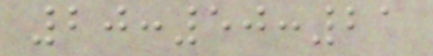20:50:21
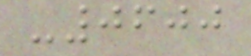-0600
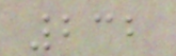232
